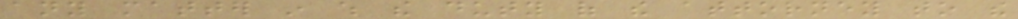any matter in which the duty of the attorney to the
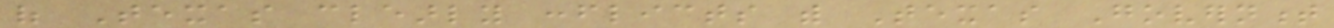of Texas clearly conflicts with Texas Government
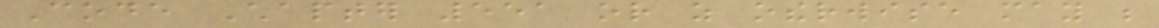Code Chapter 551 or as otherwise may be
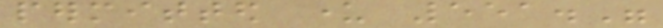permitted under 551."
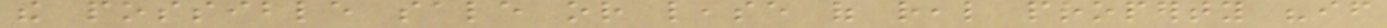the possible sale or lease of real property "if
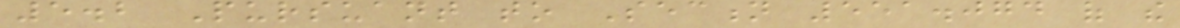5.2 Pursuant to Section 551.074 of the
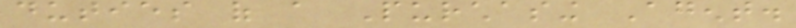duties of a Purchasing Agent.
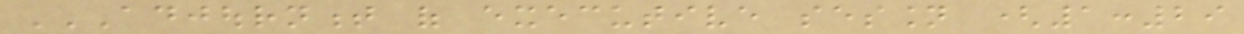ADJOURNMENT OF EXECUTIVE SESSION (1:29
